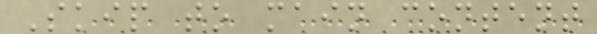Skip to main content
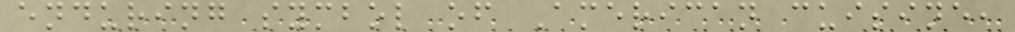enduring symbol of American cuisine,
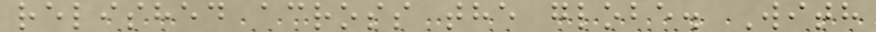relished across the globe. With
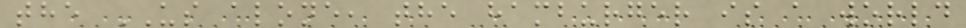the US alone, the hamburger is a world
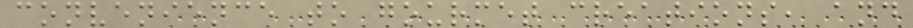convenience to gourmet creations, and
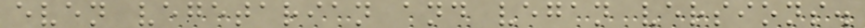even vegetarian and vegan versions.
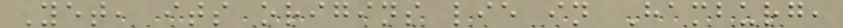Yet, its origins lie in Hamburg,
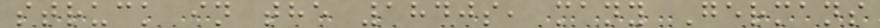struck in the 1840s, many Germans
